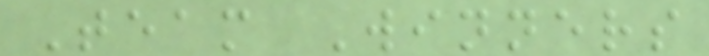Team Winners
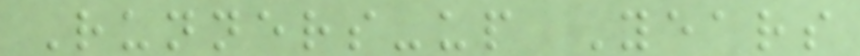Runners-up Years
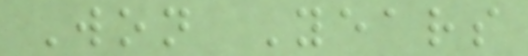Won Years
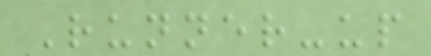Runner-up
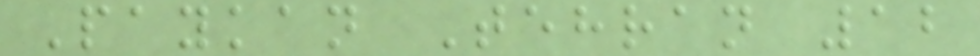Paykan Tehran 12
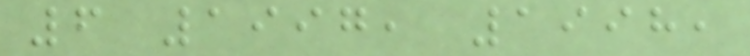6 1997, 1998,
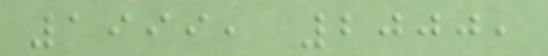1999, 2000,
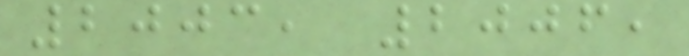2003, 2006,
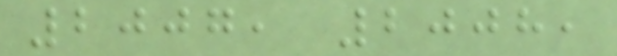2007, 2008,
